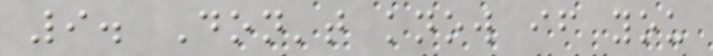9. Don't know if you
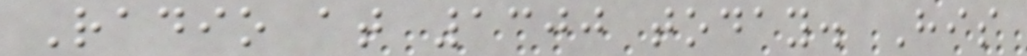Radio at 1300 today. His
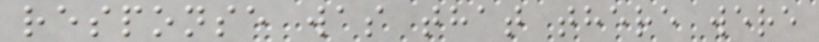response was that there were
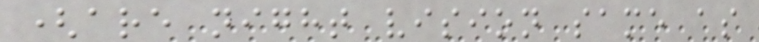(are night vision same as
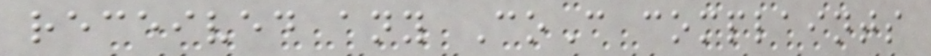received any CoC complaints
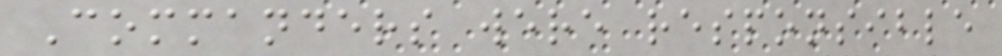Commanders were responsible
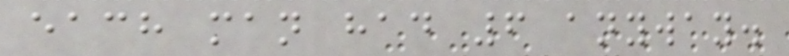each man had 6 anyway.
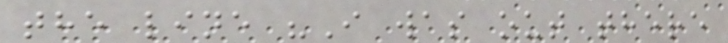the line "I was out there
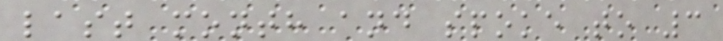last month and spoke to 3
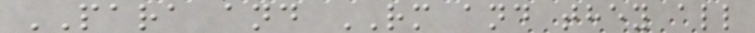PARA and RM and they all
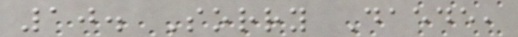10. Sorry Daede,
